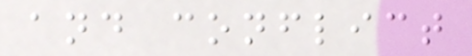and conflict
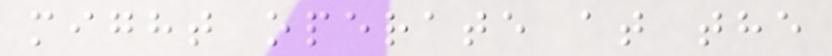might operate at the
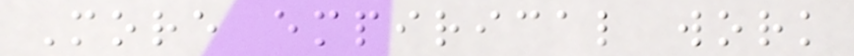More empirical work
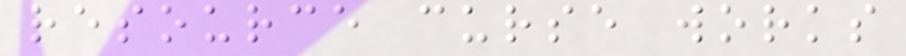resource curse works
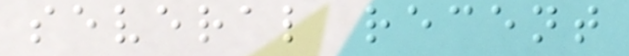several recent
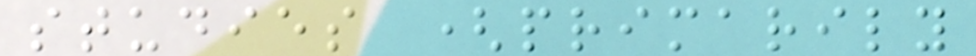studies (primarily
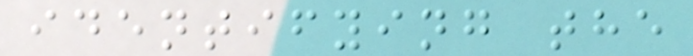identifying the
